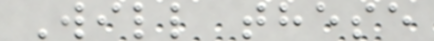Will these
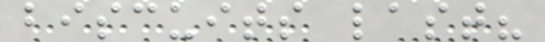biscuits last?
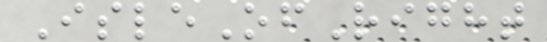IsleOfRight
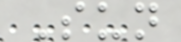Sun
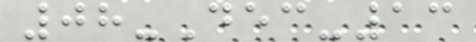08-Dec-13
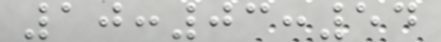10:03:54
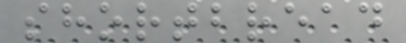shortbread
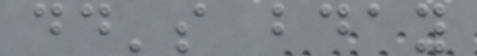dd's bday
